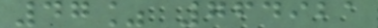47% 764921
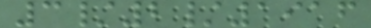3/2/1916
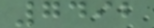7492
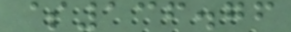$136.76
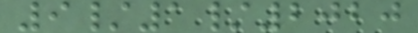9/1/2020
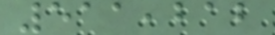511,212
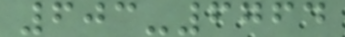603-6764
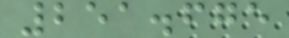251.675
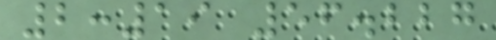2:19 56.227
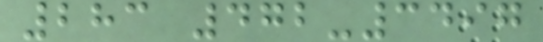283 472-3497
